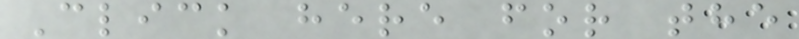Click here for the
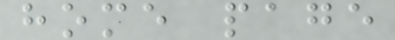home page
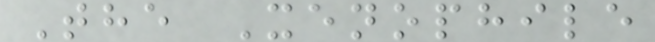The Xenophile
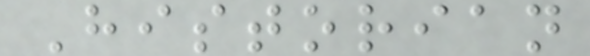Historian
